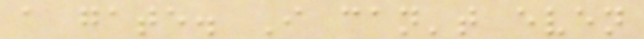a gate. I can't even
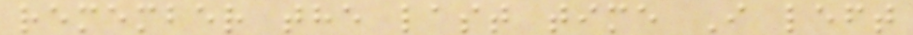remember the last time I left
